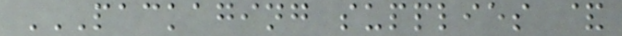PACKAGING SUPPLIES &
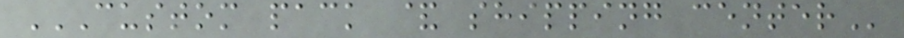CUSTOM PACK & SHIPPING CENTER
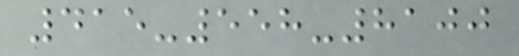415-558-8100
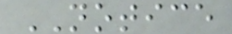NOTICE
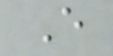E
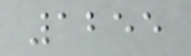1255
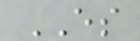ES
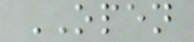OPEN
